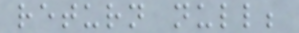return null;
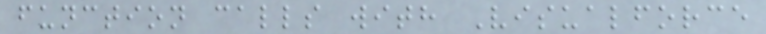function calls with Visualforce
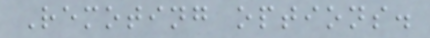Remoting options.
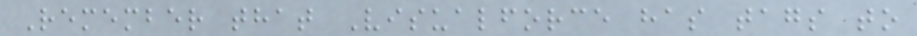Remember that Visualforce has tags to
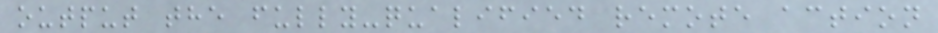output the fully-qualified remote action
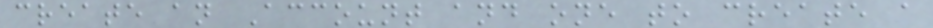create an Account and one to create a
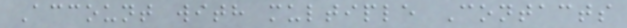Account with multiple Contacts
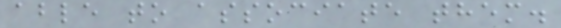able to associate them.
